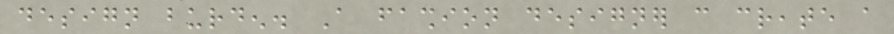design burden. A fashion designer can create a
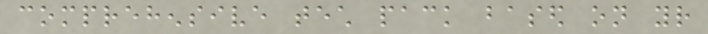comprehensive tech pack based on your
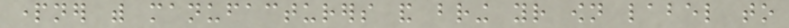partner with manufacturers and bring your own label to
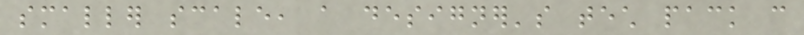smaller scale, a designer's tech pack can
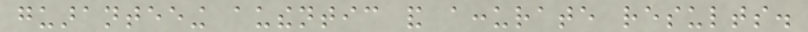guaranteeing authentic and accurate results.
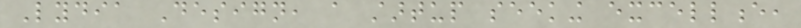Lydia Design, a startup seeking excellence,
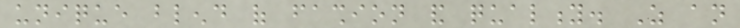unique blend of fashion and quality. As an
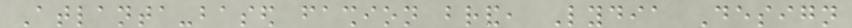Atlanta-based fashion brand, Lydia Design
